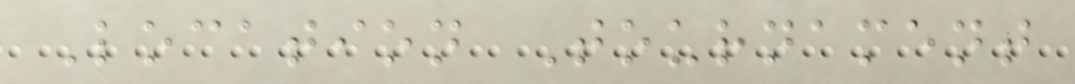Location Tournament
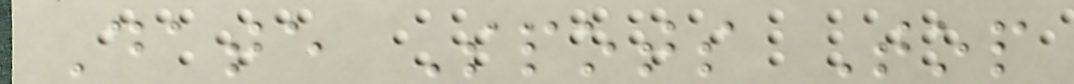Date Spots Top
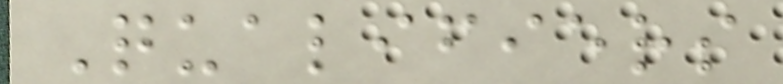Qualifiers
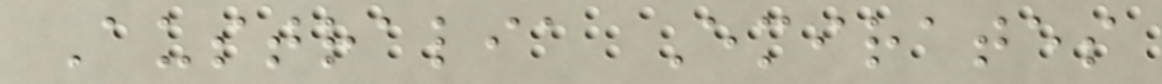Australia Emirates
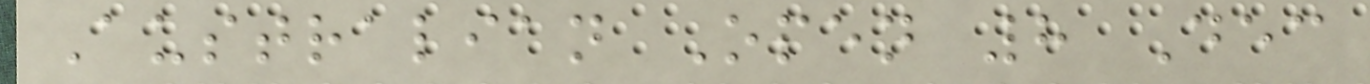Australian Open 8 Dec
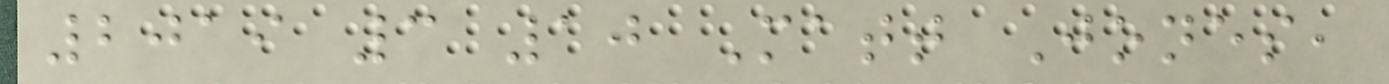2019 3 10 Matt Jones,
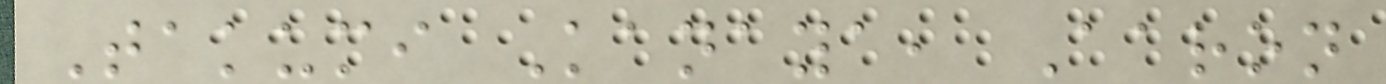Takumi Kanaya, Aaron
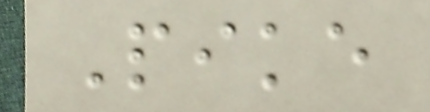Pike
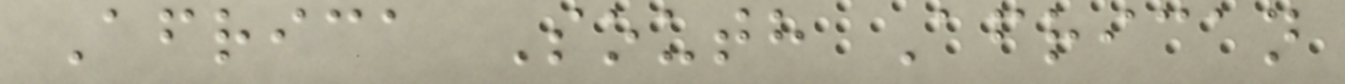Africa South African
